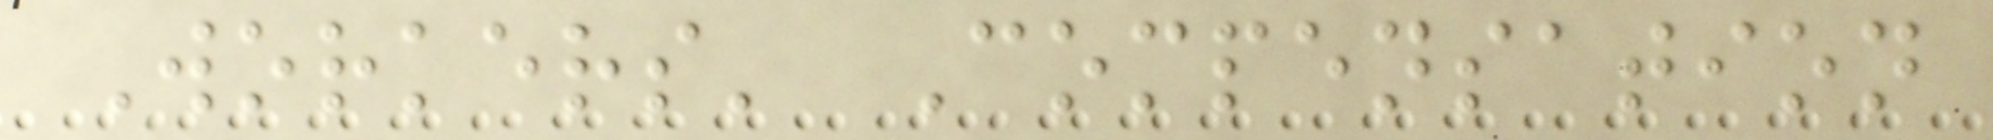Workers' Compensation
